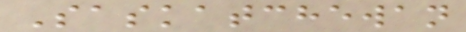Saskatchewan
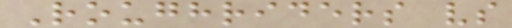Roughriders vs
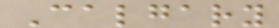Calgary
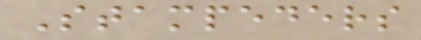Stampeders
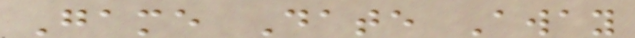Game Date Away
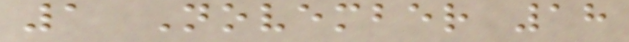1 November 18
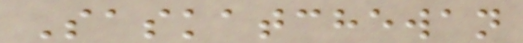Saskatchewan
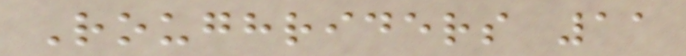Roughriders 11
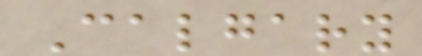Calgary
